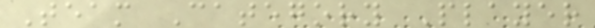Team Category Player
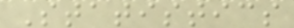Statistics
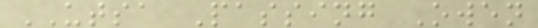UTSA Passing Owen
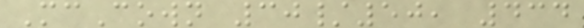McCown 30/50, 434
